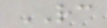RC
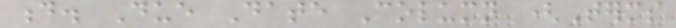d. Due Date Column (Terms
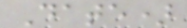Date)
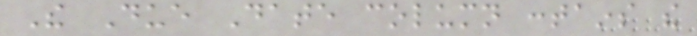The Due Date column contains the
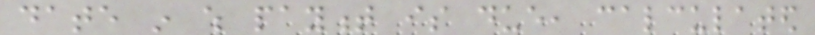date in which payment is due, calculated
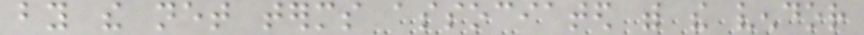by the net terms associated with the vendor
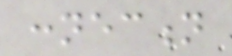connection
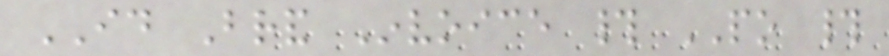ID Brand Invoice # PO #
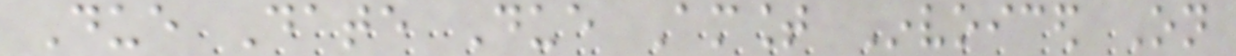Due Date Due Amount Invoiced On
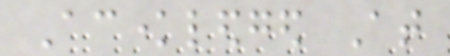Acknowledged At
